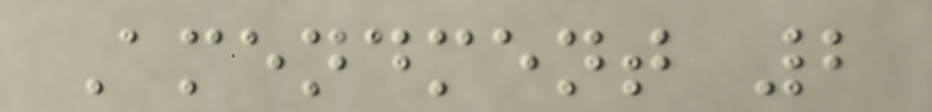Amendment 2
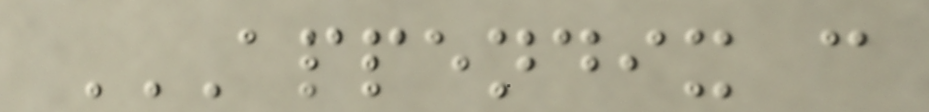APPENDIX C
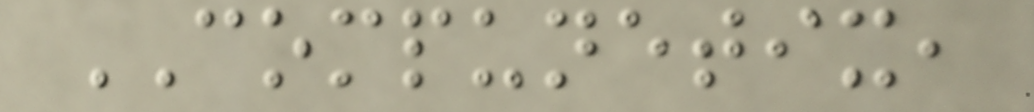COMPUNETIX,
